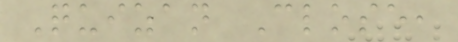Quizan Close,
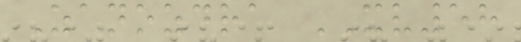Zanozdra XV58
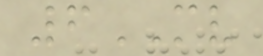6MV
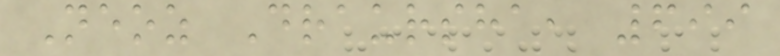Neoz Draursha, 699
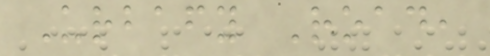Urbafy Road,
